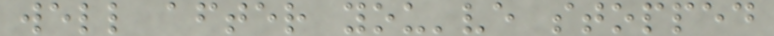well after you've stopped
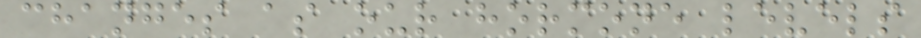changes as our hormone levels
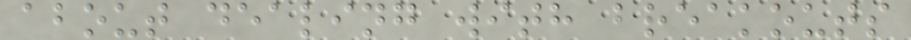about dealing with breakouts
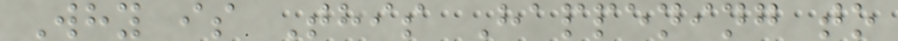Why is This Happening to
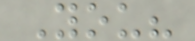You?
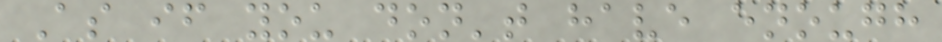As if you don't have enough
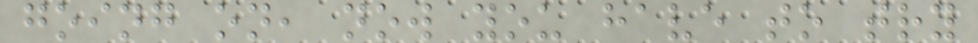going on, now you have to try
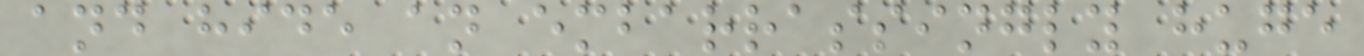and hide an embarrassingly huge
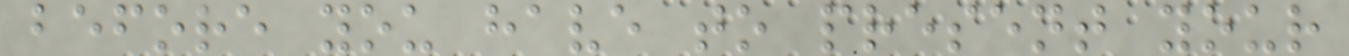before you have to present your
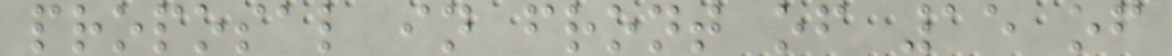proposal in front of 15 of
